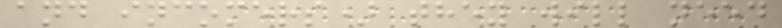and incomers) they will need
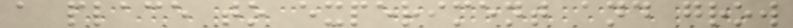a place to experiment and grow
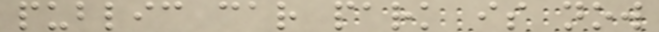public car park is now
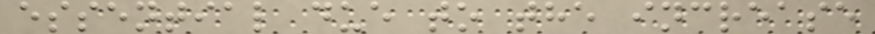essential due to the increase
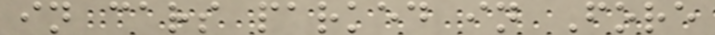in cars parked in Fore
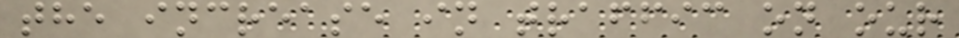the increase in traffic on our
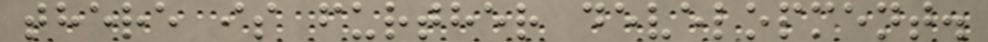there is further development.
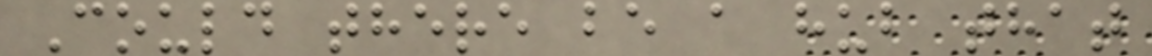Could there be a hub that
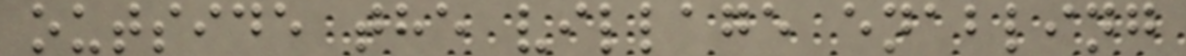outside the village enabling
